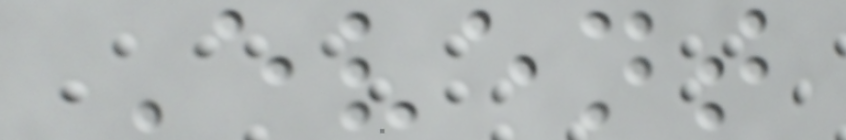Event
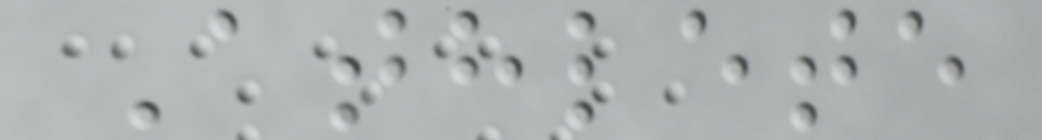Athlete
